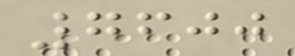7600
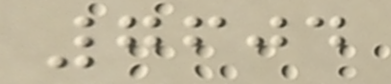7604
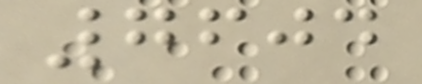7604
